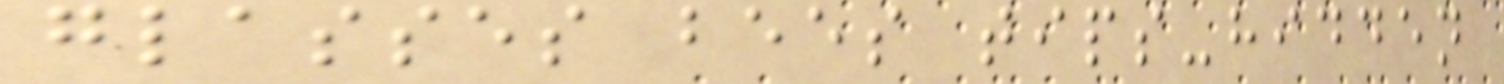glasses bees tips-hidden
